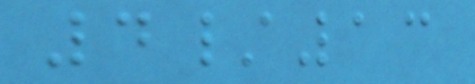4/13
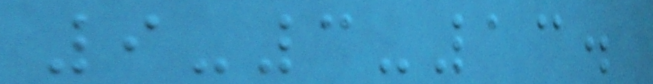9-3-13.
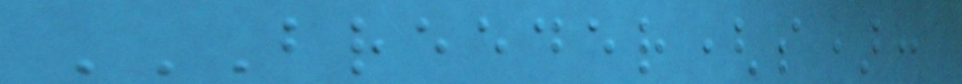BREEDER(S):
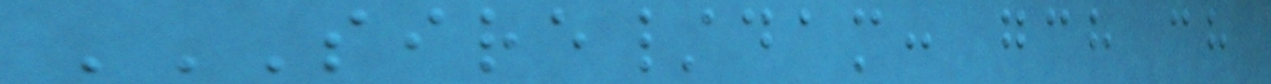SIRE/DAM: GCH CH
